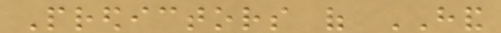Predictors of HAND
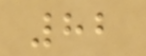82
